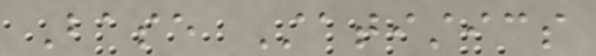Base Statistics
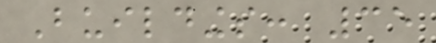Buildings: 35
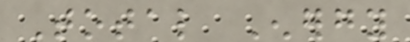Total Energy
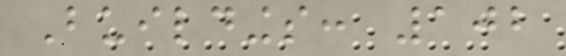Buildings: 102
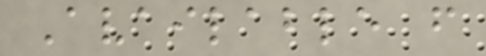Available from
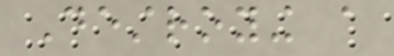Destroying a
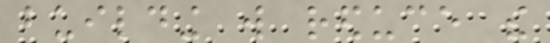building will reduce the
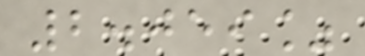2.059%
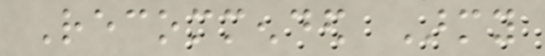Recommended Army
